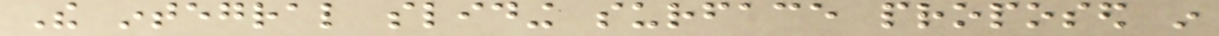The integral sliding surface proposed in
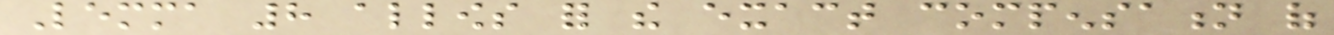Lemma 8 allows for the exact compensation of
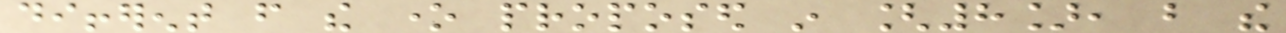different from the one proposed in [8], but the
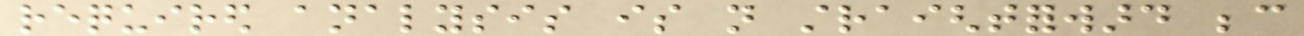required analysis is not straightforward because
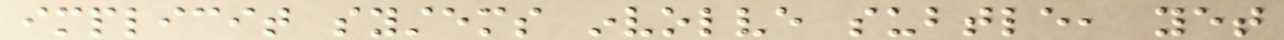implicit systems involve subtle, yet
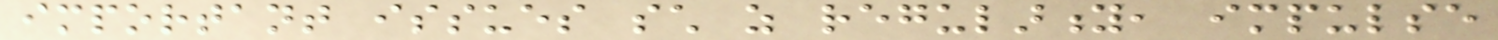important issues such as regularity, impulse
